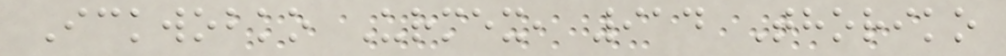Ickwobko Urmex, 914 Thoriko
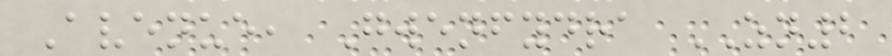Avenue, Gwenfydra ZN2
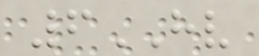6HV
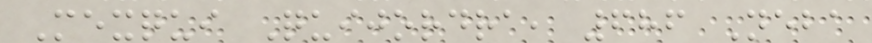Mexqui Quijordra, 686 Neba
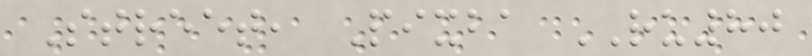Street, Pixba RU80
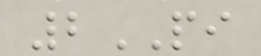2PI
